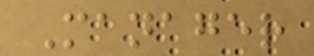Manager
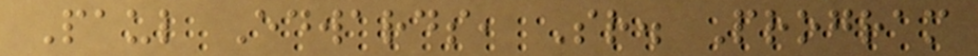Paul Edwards, Sr. Program
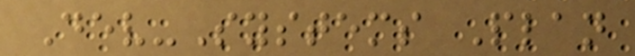Dev-Systems Plan
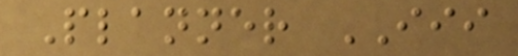Planner III
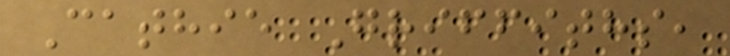Cathie Griffiths,
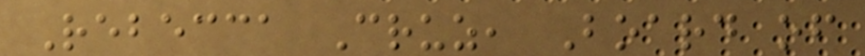Rebecca Cruz, Board of
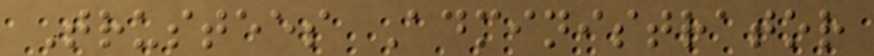Trustees Administrator
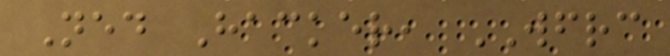Ned Hacker, WFRC
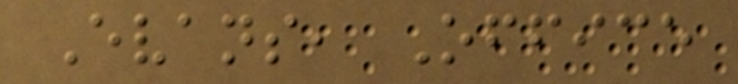Evans, Office
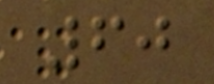60
